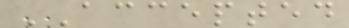ACCEPTED
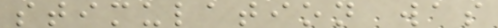stimulation was
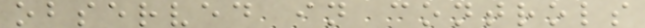observed in controls
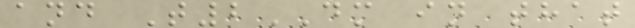and T2DM in that
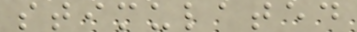stimulated
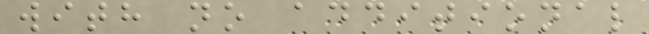with no additional
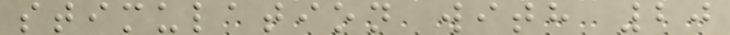stimulation with 20
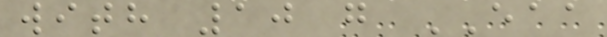with 10 g EAA
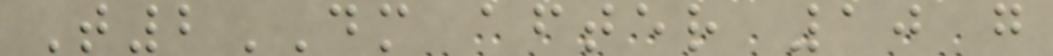T2DM after 10 g
